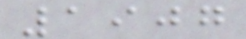1907
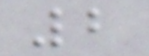2
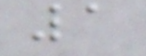1
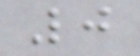0
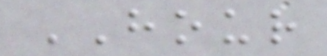HOUR
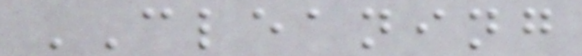CLEANING
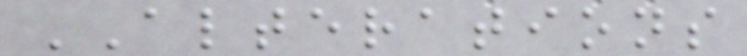ALTERATIONS
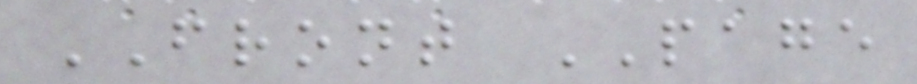FRONT PAGE
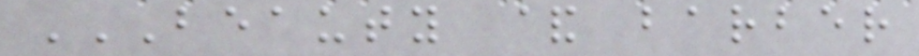BEAUTY & BARBER
